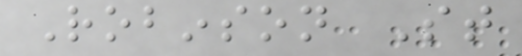Robinson St
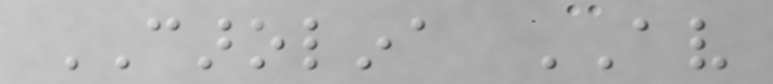CAROLINA AV
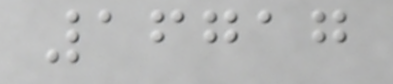16717
